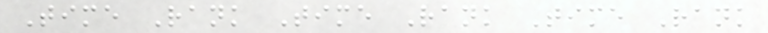Time Rank Time Rank Time Rank
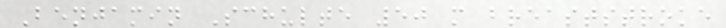Benjamin Schulte 50 m breaststroke
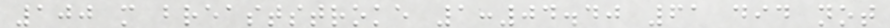100 m breaststroke 1:04.40 61 did not
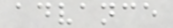advance
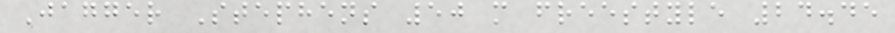Jagger Stephens 50 m freestyle 24.45
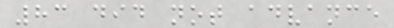83 did not advance
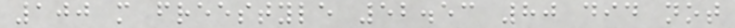100 m freestyle 52.53 80 did not
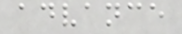advance
